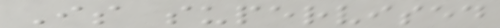Is supervised
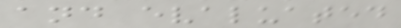and evaluated
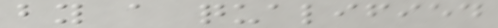by a qualified
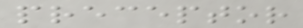preceptor
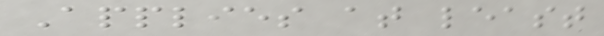Applies at least
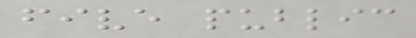five public
